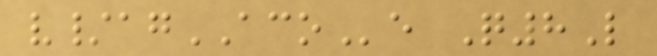v/agACOe Q8L
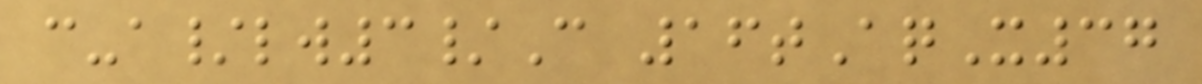c-a/lw3/C 16tAqX37
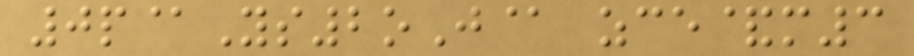0p@Ys2oJ@ zce&m3
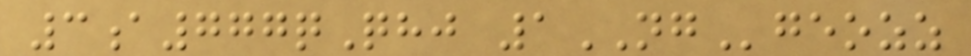3a777qQhj 1NGgeozz
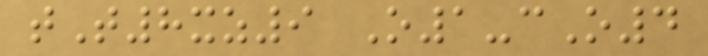tT8xz9 O1-cO4
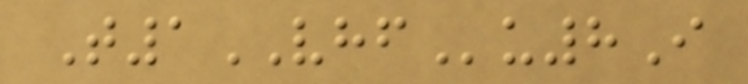T1VHFu8I
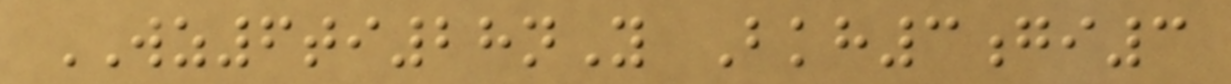WZ6ti28nY Bkh3gi3
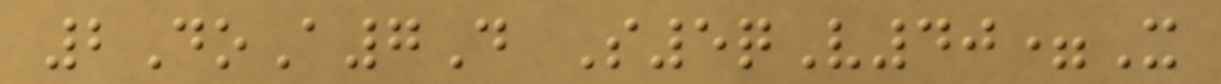2DoA7D S5qV40=X
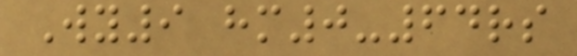Wy9 hm0-64rs
